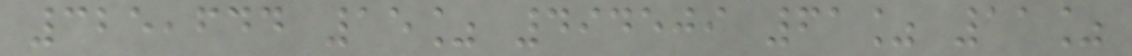325,644 15% 494509 61% 11%
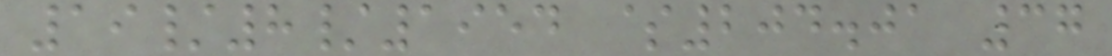19/8/1954 $204.01 37
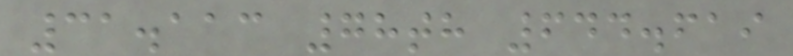31.113 78th 644.619
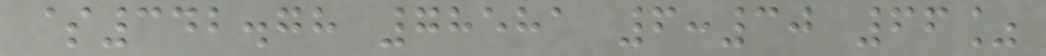$342.78 78581 6:30 66%
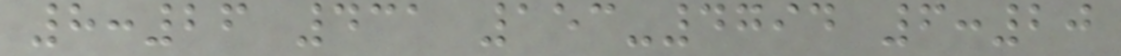8:26 431 153-4794 6:20
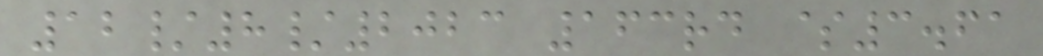12/8/2023 163rd $3.61
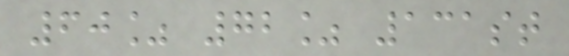60% 72% 131st
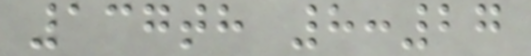137th 8:27
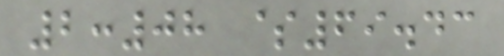2:08 $69.43
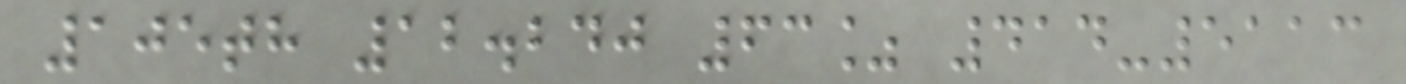105th 12.240 63% 414-5113
